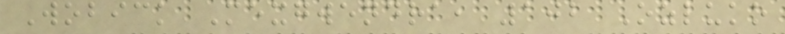Wobick Mexgwendra, 102 Ozluko
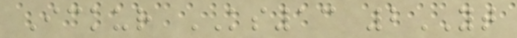Ickur KS13 2YT
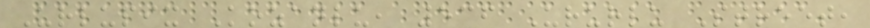Urlupix Kozanlu, 536 Ururlu Street,
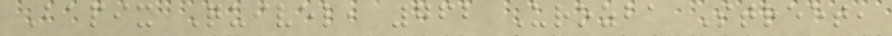Bapix Quivel, 762 Urozba Street,
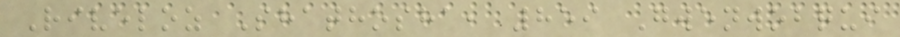Riveloz Shathosha, 859 Gwenwobqui
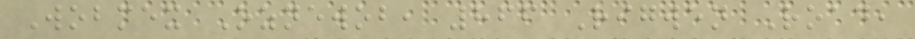Wobmex Oznewob, 866 Rigwen Road,
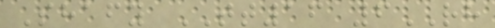Shafy TT16 6RH
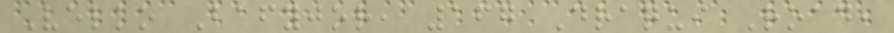Velko Bafyjor, 167 Draqui Road,
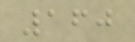160
